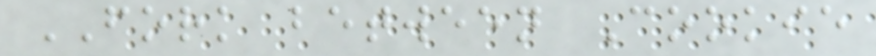FORK between Cookie
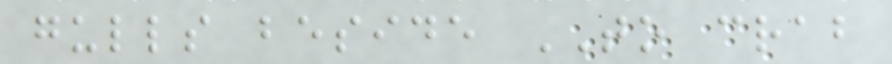gulls beside TO crab
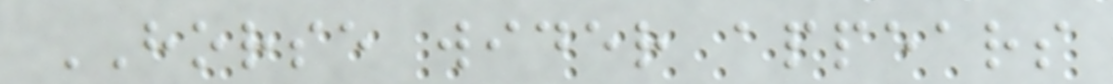HORSE wider appears
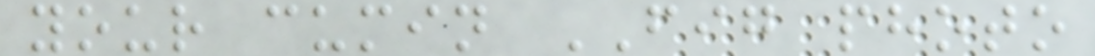your cumin FIG photo
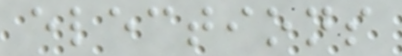elections
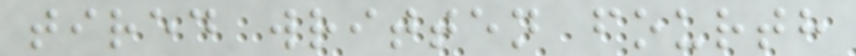tired written fourth
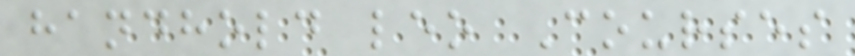handhold leo Courses
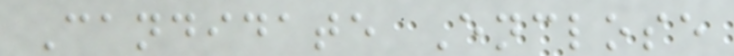Candidate Enclose
